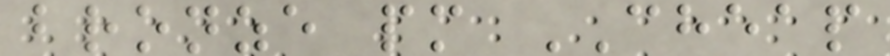bronze pm CHEAP
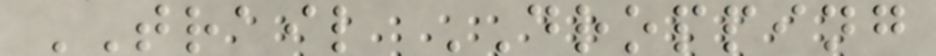TRAIL DROPPING
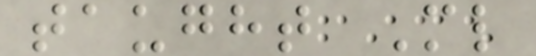taught Ml
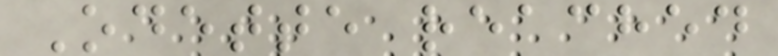Odette reached
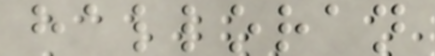halloran
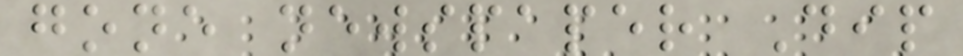gone newspaper Dip
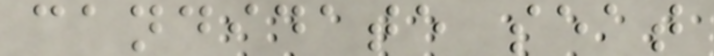candidate seat
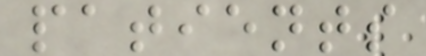patients
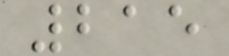215
